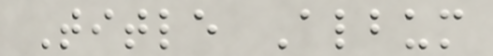Title Album
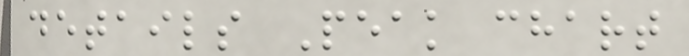details Peak chart
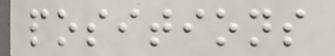positions
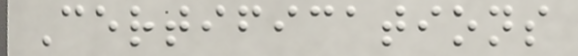Certifications
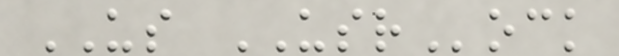US USRock
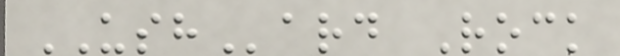USHard Rock
